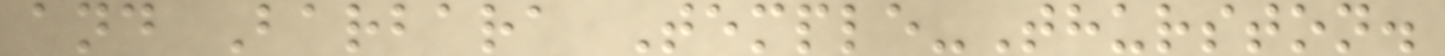and Barbara Temple-Thurston.
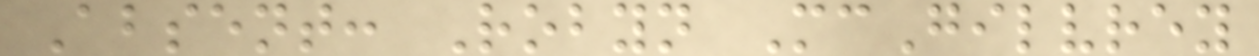Absent: Robyn McGilvrey
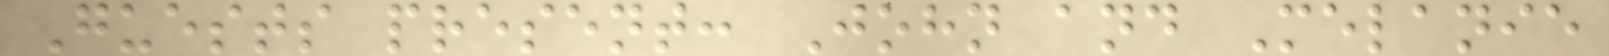Guests present: John and Melanie
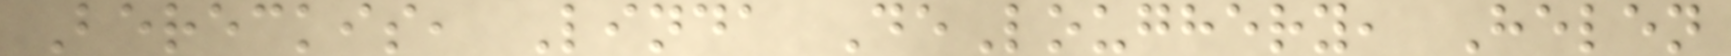Bereckis, Linda DeLoughery, Helen
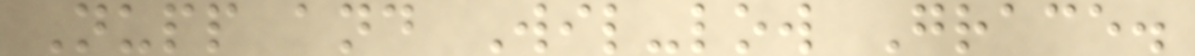Nupp and Wil-low Grace.
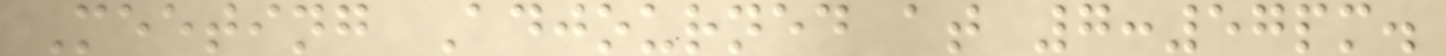Meeting Adjourned at 7:57pm.
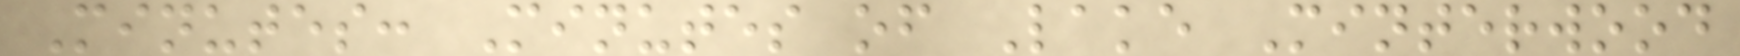Minutes: Minutes of Lake Minterwood
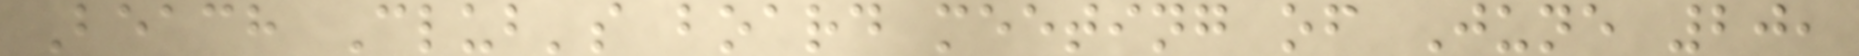Beach Club's board meeting of June 20,
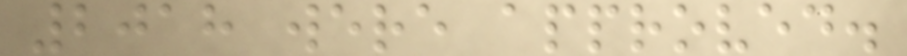2018 were approved.
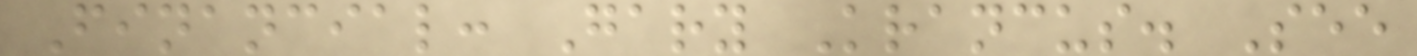Financial: Gary Krancus. See
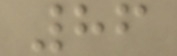86
